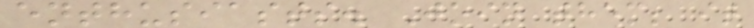enthusiasts. Join them; it
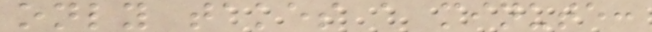only takes a minute:
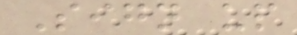Sign up
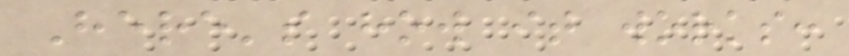Here's how it works:
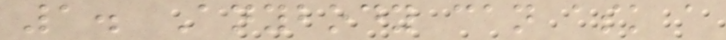1. Anybody can ask a
